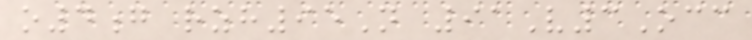o4g rzh95N 91V3Occ
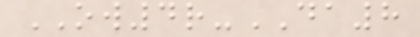OW4r-DA8
